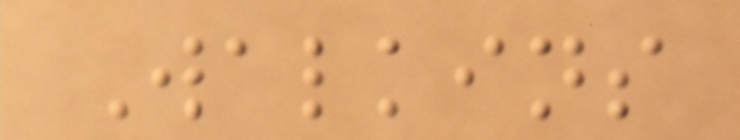Walkins
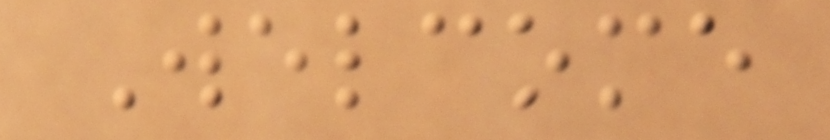Welcome
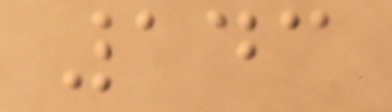143
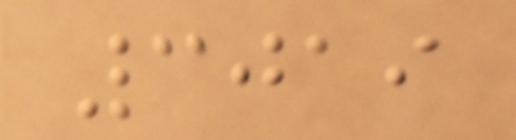3019
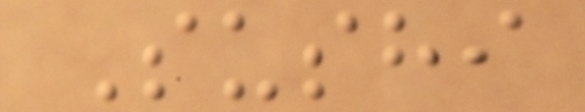Sushi
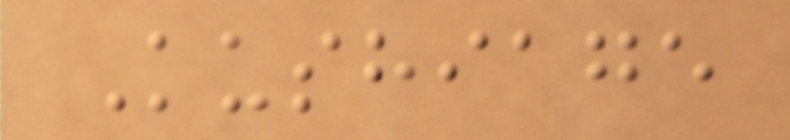Kushiage
